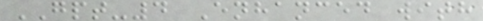GPT-4 Enhanced with
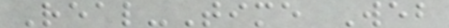Real-Time Web
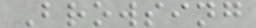Browsing
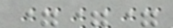===
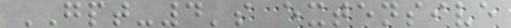GPT-4's extensive
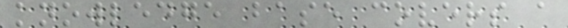knowledge base covers a
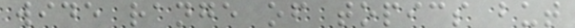wide range of topics but
